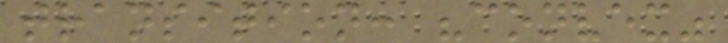transition: "convex"
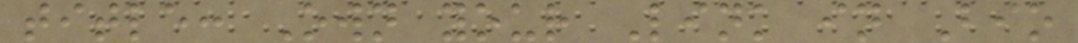title: Own your Link in Bio
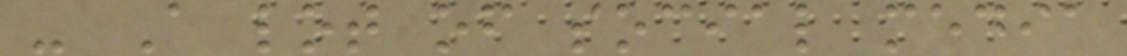- A lot of social media
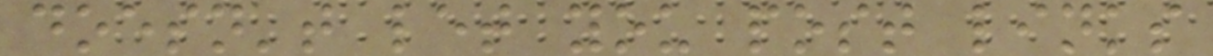doesn't let you post links
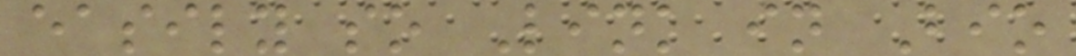easily so Link in Bio
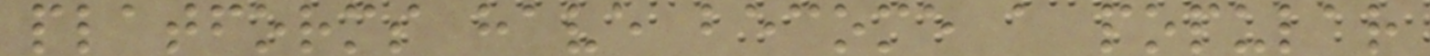platforms have become a popular
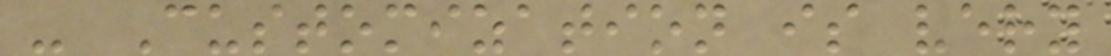- Customization is very
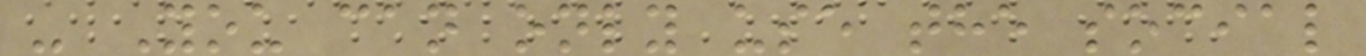- You can only use the social
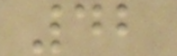42
